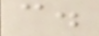c.
